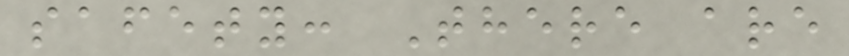safety: There are
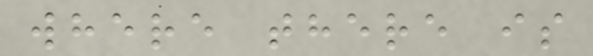where there is
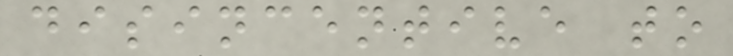disincentive to
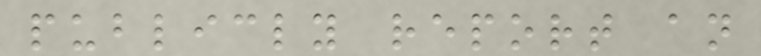publicly report an
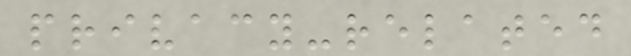privacy-related
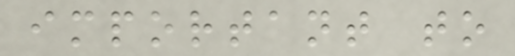important to
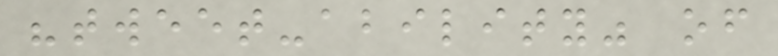"tweet-ability" of
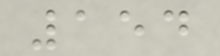154
